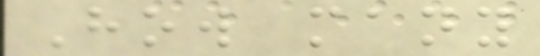How many
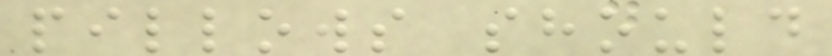pillows should
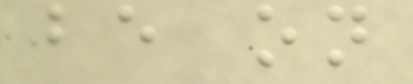be on
